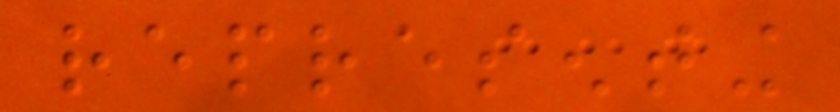representing
